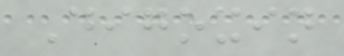Digoxin
